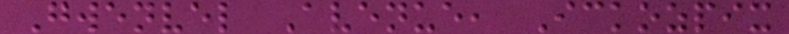Gwenvel Avenue, Ickozpix
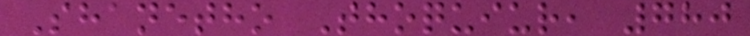Shanetho Thoquiur, 780
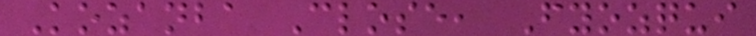Kozanba Close, Fyozqui
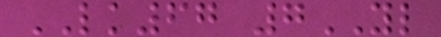LK67 7YL
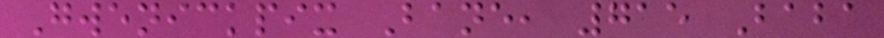Gwenickpix Bane, 715 Baba
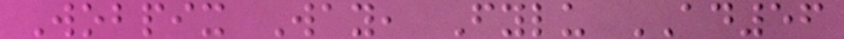Wobpix Way, Fylu AD56
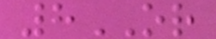8OR
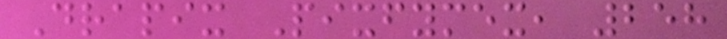Drapix Pixfymex, 258
